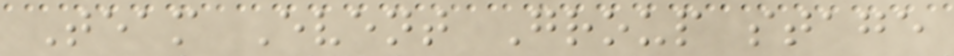Team Event Group stage
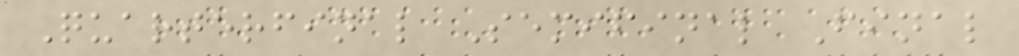Quarterfinal Semifinal Final
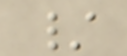/
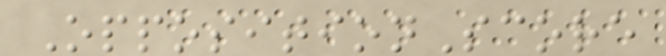OppositionScore
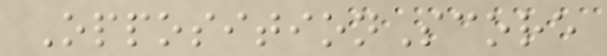OppositionScore
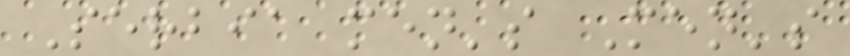Serbia men's Men's
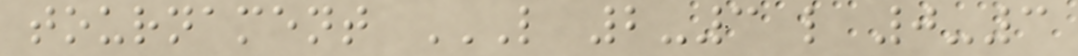tournament L 2-3 L 0-3
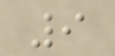9
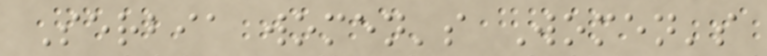Serbia women's Women's
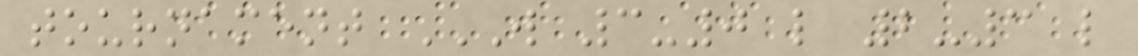tournament W 3-0 L 2-3 L
